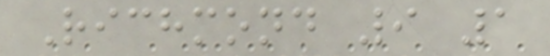Richmond 9 1
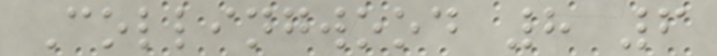Collingwood 8 6
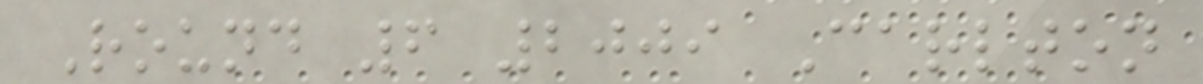Round 6 2009 Carlton
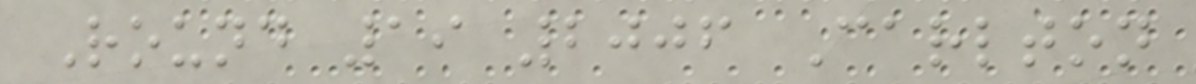Round 19 2006 Carlton
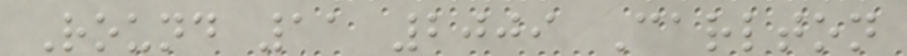Round 11 2009 Carlton
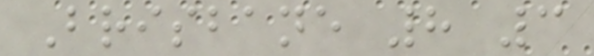Brisbane 8 3
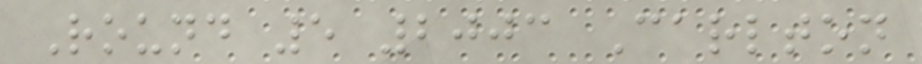Round 5 2003 Carlton
